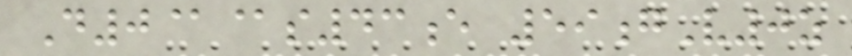D0@@s43e 59gV0z
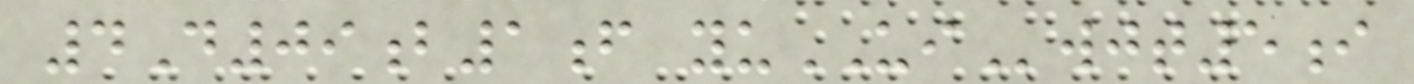4D09b1f yuUIwjt5i
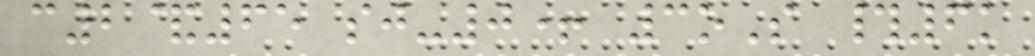c2&65 sj-0+ 3oS #6k
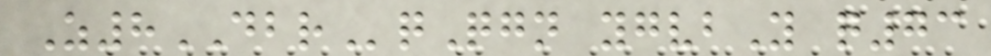Z8DBRqQgn ygvbY q73
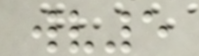wv5
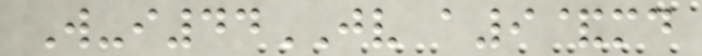W-i44JV a9&md
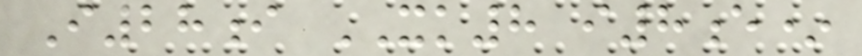I28i XK8 i8e*
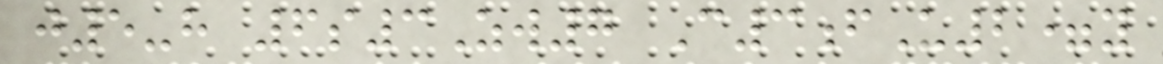j5-h 6s3Zw7 C3fU2=y
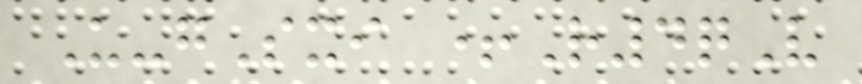U-gSxi +R4qV
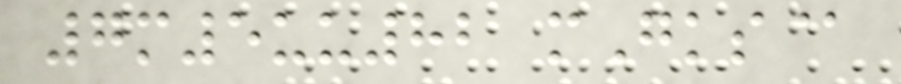7m5uu82 mGks@
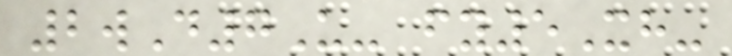2wD7U- fy5Xh-
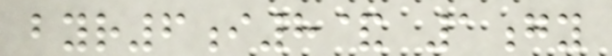byr6i8& 1gy
